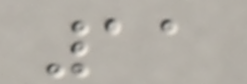11
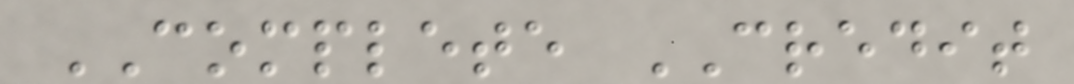COMPLETE CREDIT
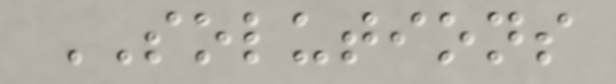SOLUTIONS
